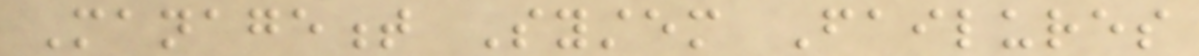Management System Failures
